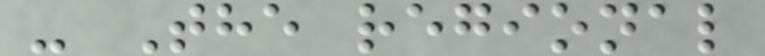- The regional
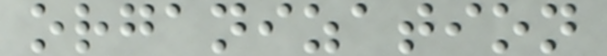organization
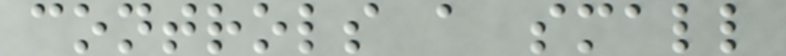controls a small
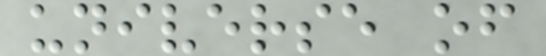universe of
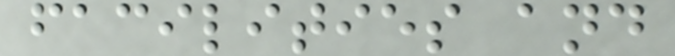facilities and
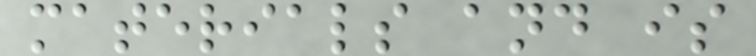materials and is
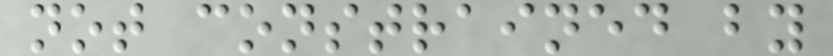not constrained by
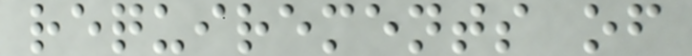requirements of
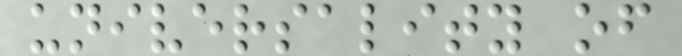universality of
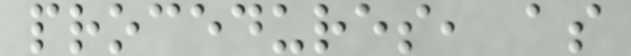procedures, as
